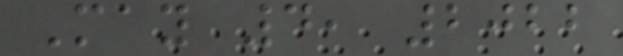May 4, 2022
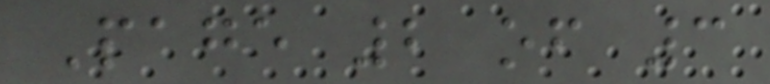Page 2 of 3
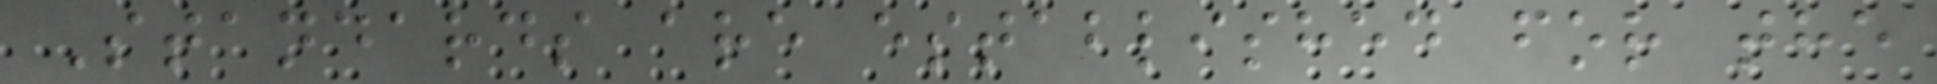Standards are established for the
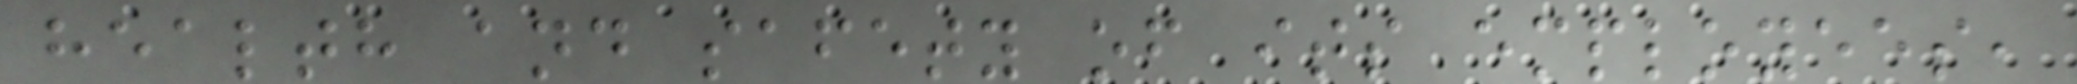health and safety of its employees,
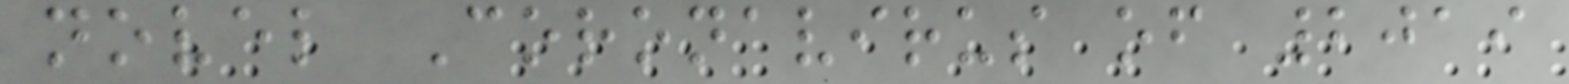novel Coronavirus of 2019
